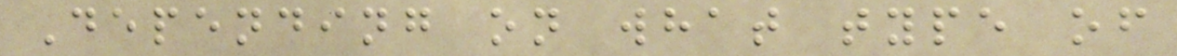Depending on what type of
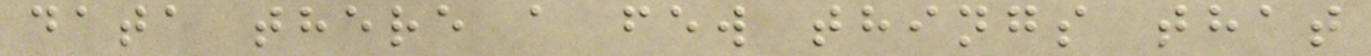data there a few things that
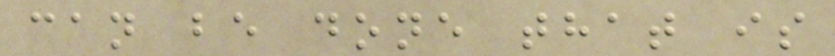can be done that is
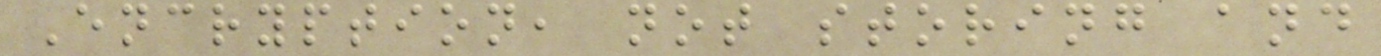Encryption, not storing and
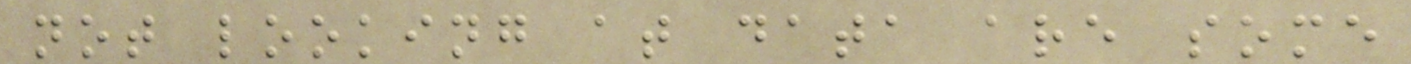not looking at data are some
